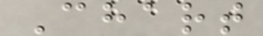Chart
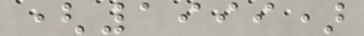(1999)
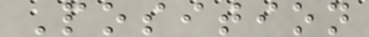Position
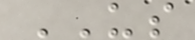US
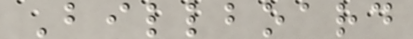Billboard
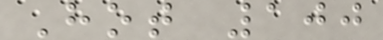Hot 100
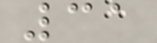31
